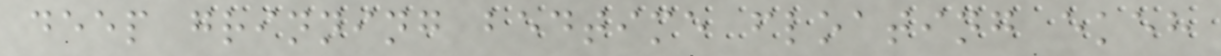deep grinning bedtime floating ekeh
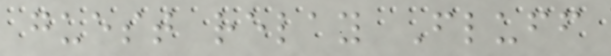guest relay Fluff
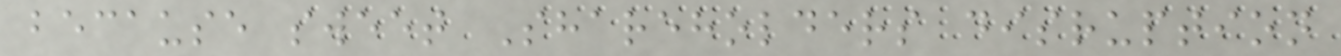because sweet Shareholders disruption
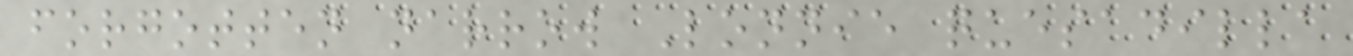forgotten narrow Lonnie quesadilla
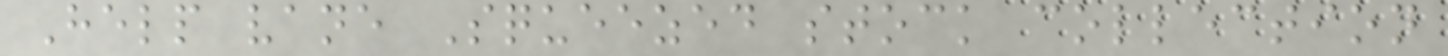Help vane Squeezed stock collection
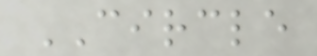CIRCLE
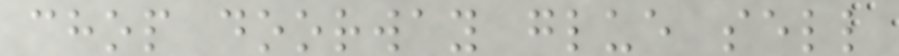chop doorway glue sell
